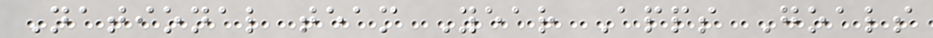National team Year Apps Goals
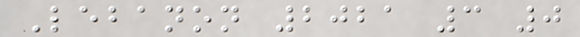Lebanon 2021 3 0
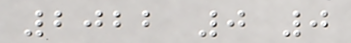2022 0 0
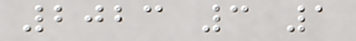2023 3 1
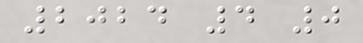2024 4 0
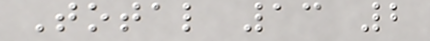Total 13 2
